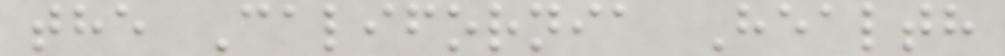the California Health
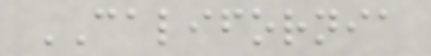CALIFORNIA
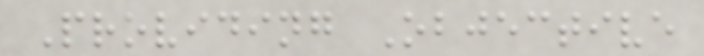Providing Objective
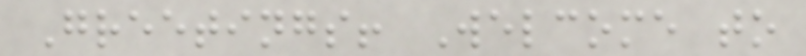Greetings! Welcome to
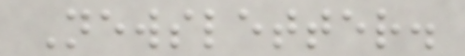Newsletter.
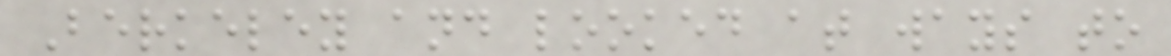Berkeley and looked at ways to
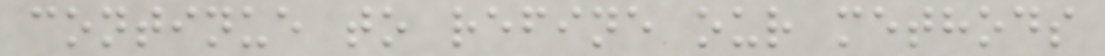continue to refine our methods
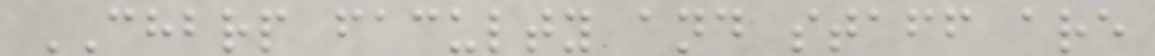CHBRP faculty and staff are
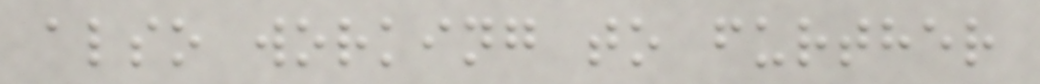also working to further
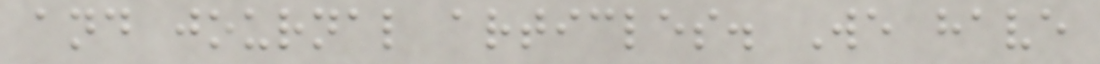and journal articles. We have
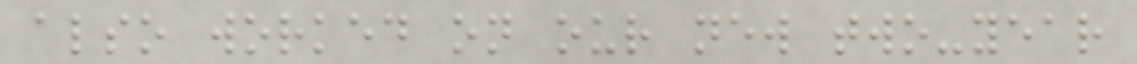also worked on our new two-year
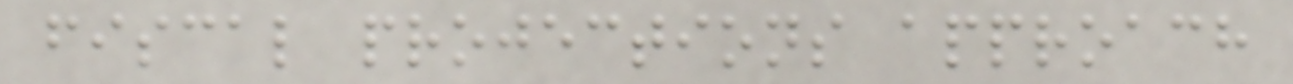fiscal projections approach
